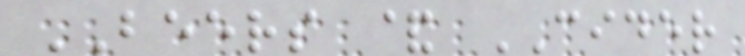BEERS & CIDER
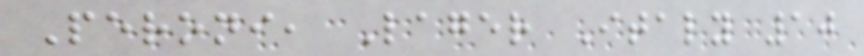Peroni, Lager Italy 10
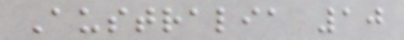Australia 10
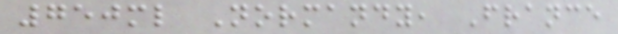750ml Normandy, France
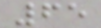65
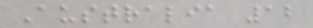Australia 12
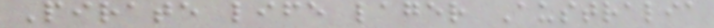Pirate life lager Australia
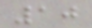10
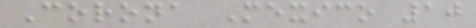Corona Mexico 10
